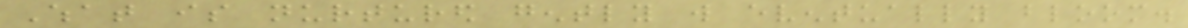What is nurtured gently will eventually bloom.
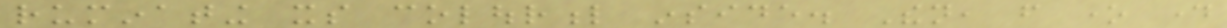ruminating its colourful inside. Then, from one day
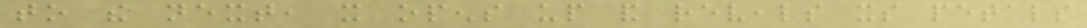to the next, it opens up and reveals its petals
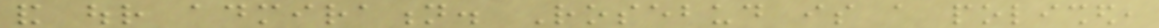and our admiration. Rosebud is a polished,
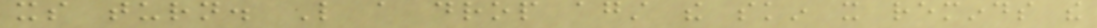its turn. Like a drop against the skin it reminds the
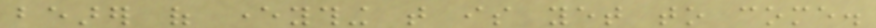bearer of everything that is yet to come.
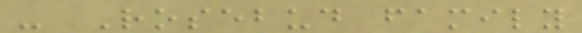- Rosebud family
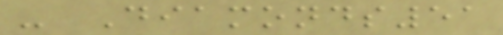- Diamonds51
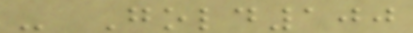- Gold100
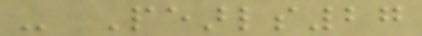- Pearls27
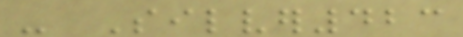- Silver423
